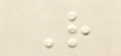R
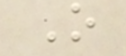O
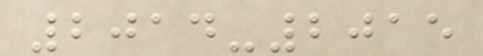2014-2015
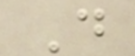D
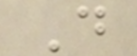D
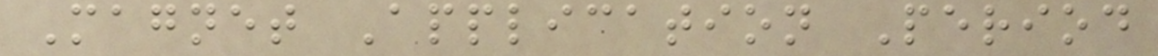Magnet Application Period
